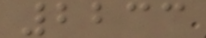2233
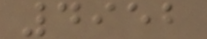4952
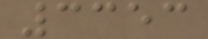3353
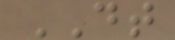DT
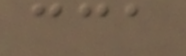cca
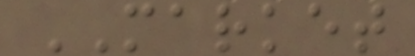MARKET
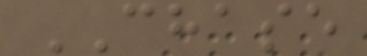CHASE
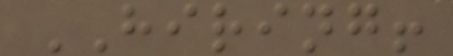HIRING!
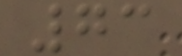73
